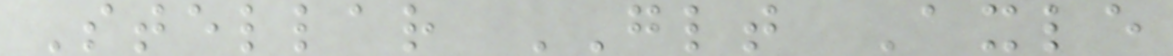Stellar GLT Axle
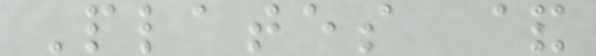Plates &
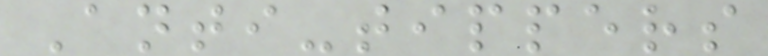Anti-tippers
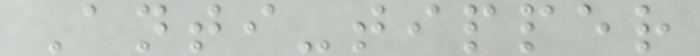Anti-tipper
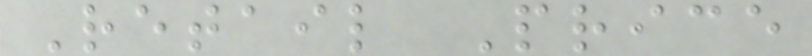Retail Price
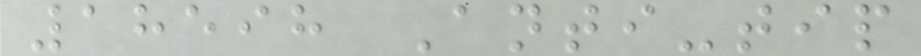18598 Anti-tip
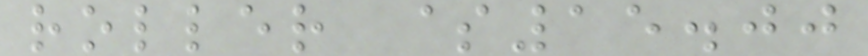roller $15.00
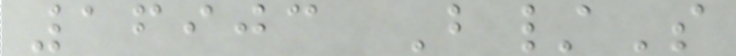16903 B/S
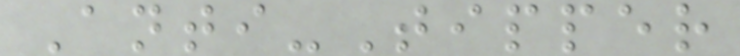Anti-Tipper
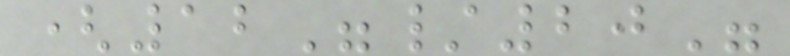(12"/20"
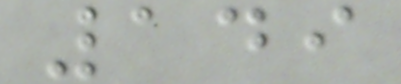149
